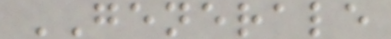GENERALE
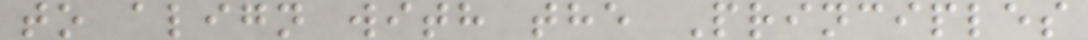to align with the Principles
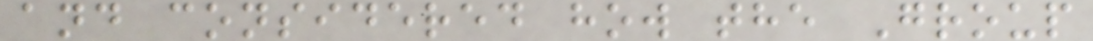and considered how the Group
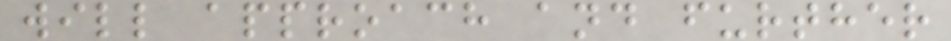will approach and further
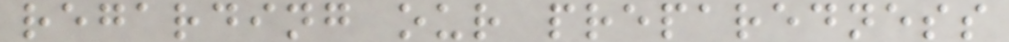regarding our preparedness
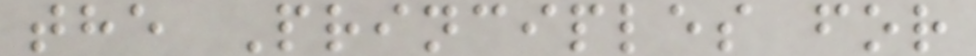the Principles for
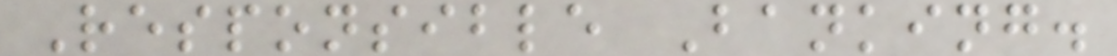Responsible Banking.
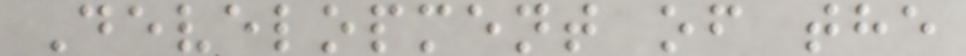Development of the
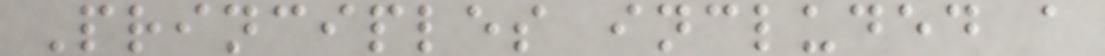Principles included a
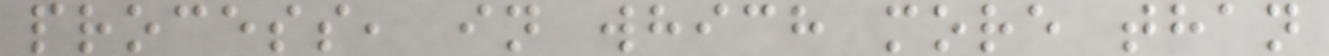process, in which more than
